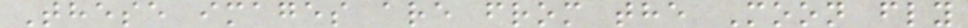These images are from the Moon fly
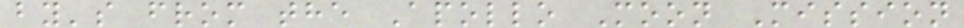by's from the Apollo Moon Mission
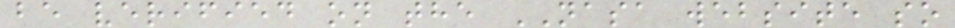be verified on the NASA website so
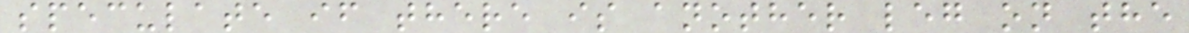speculate if there is another leg on the
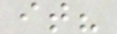it?
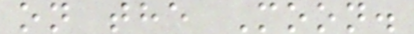on the Moon.
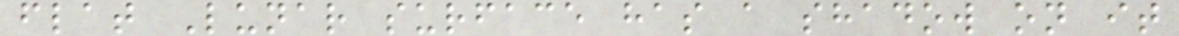flat Lunar surface has a shadow on it
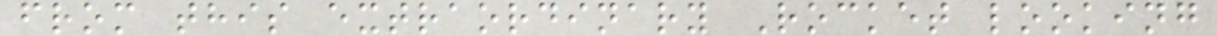from this extraordinary Rocket looking
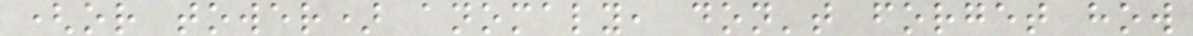(or tower) anomaly, don't forget how
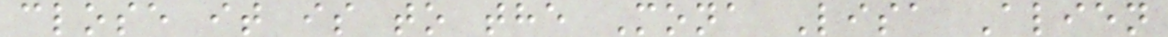close it is to the Mona Lisa Alien
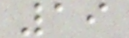19
